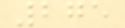275
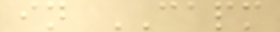in CAPM
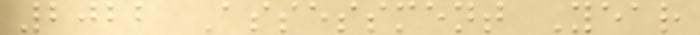2022 Assessment Year
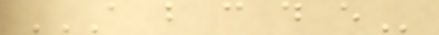A B C D E
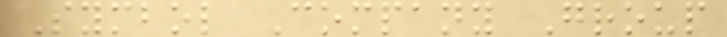Symbol Company Group
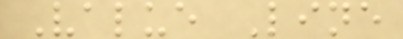Value Line
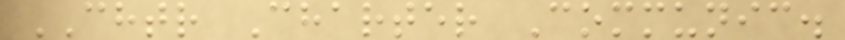CHTR Charter Communic.
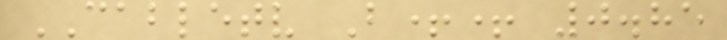CABLETV B++ 0.85
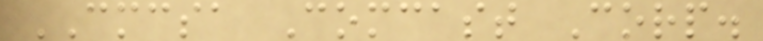CMCSA Comcast Corp.
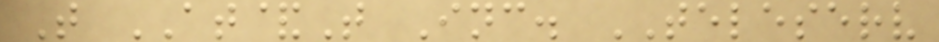T AT&T Inc. TELESERV
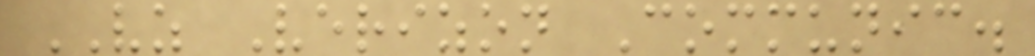VZ Verizon Communic.
